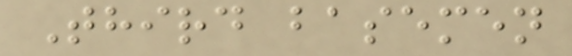Third basemen
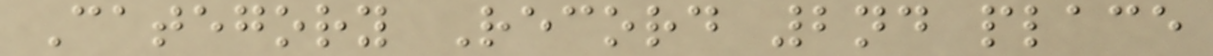Category Record 2nd place
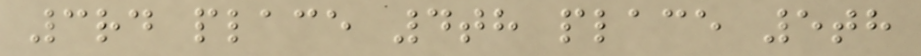3rd place 4th place 5th
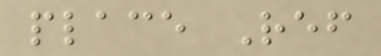place Ref
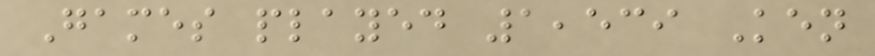Games played 1,539 Ken
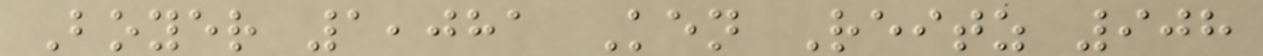Boyer 1,081 Ken Reitz 908
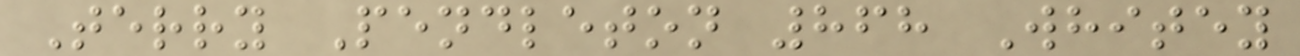Terry Pendleton 868 Whitey
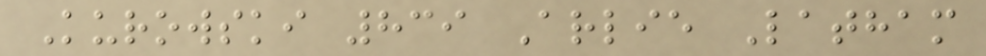Kurowski 839 Arlie Latham
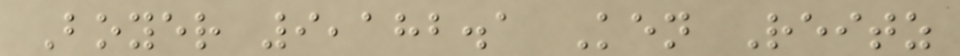Boyer 9,182.1 Ken Reitz
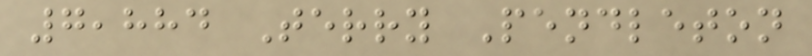7,884 Terry Pendleton
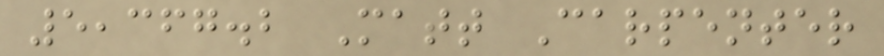5,367.2 Matt Carpenter
